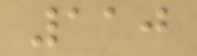110
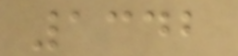1342
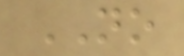NO
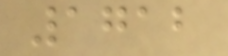1712
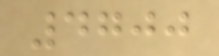4700
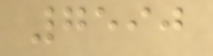7590
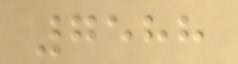7588
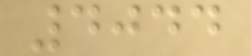4044
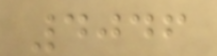4046
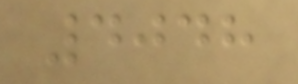4048
